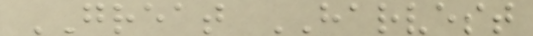GREAT HARVEST
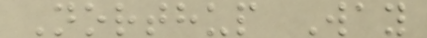Northup Way
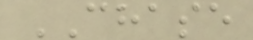CHASE
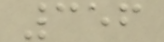356
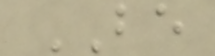BE
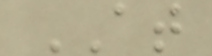AT
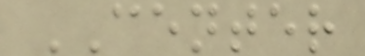CENTER
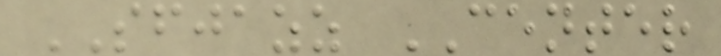SFJAZZ CENTER
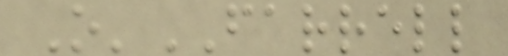O'FARRELL
